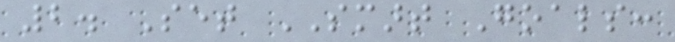2. Set SMART Goals:
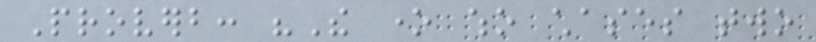Proverb: "The one who chases two
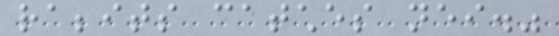rabbits catches neither."
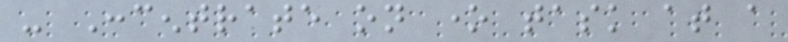- Concentrate on one task at a
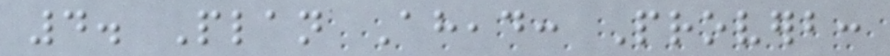4. Plan Ahead: Proverb:
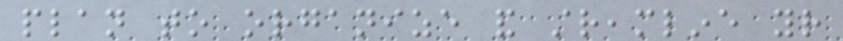plan to organize and streamline your
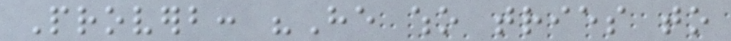Proverb: "He who tries to
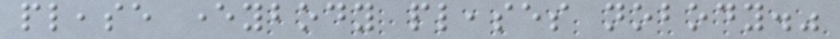please everybody pleases nobody."
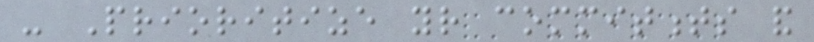- Prioritize your commitments and
